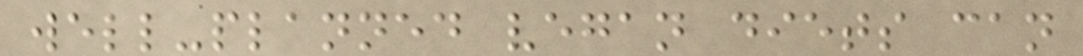well-planned vegan diets can
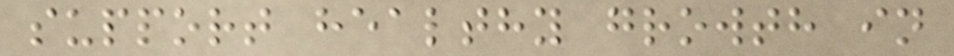support healthy growth in
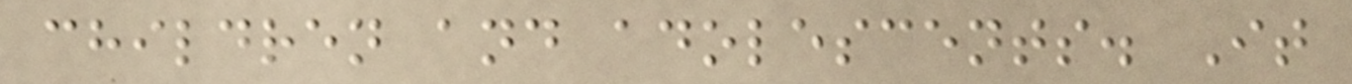children and adolescents. It
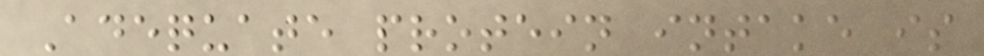Adequate protein intake is
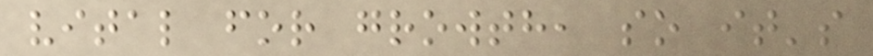vital for growth, so it's
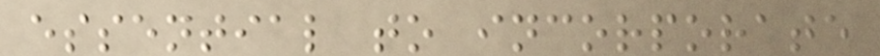essential to incorporate
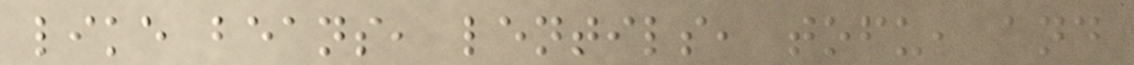like beans, lentils, tofu, and
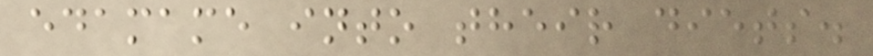edamame into their diets.
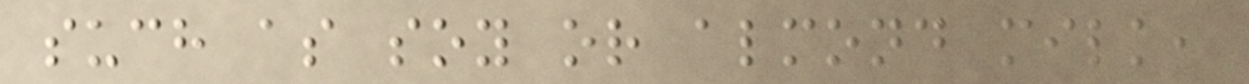such as soy or almond milk,
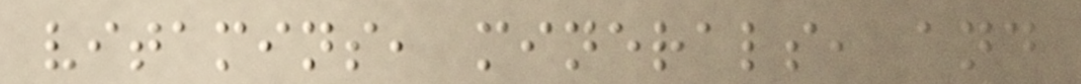vitamins, minerals, and
